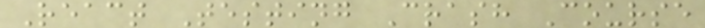React Testing Crash Course
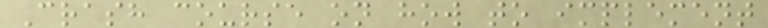Crash course on how to implement
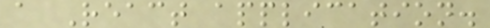a React application.
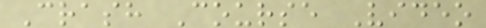Crash Course Video
